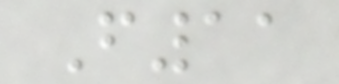F11
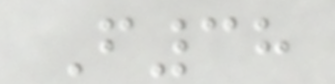F38
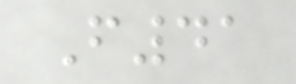F41
